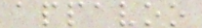appavoo
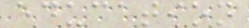education
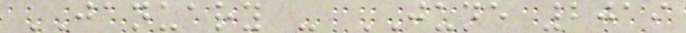JANUARY - JUNE 2019
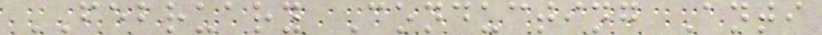FEBRUARY Conducting Anti
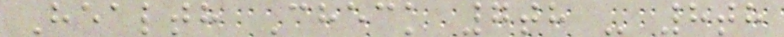Health Check 7th - 8th
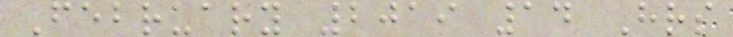February 2019 14 Hrs
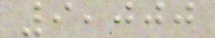9,000
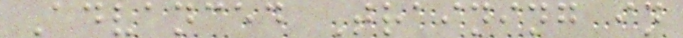Advanced Training in
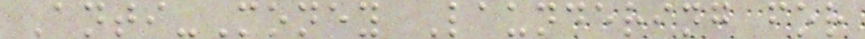Anti-Money Laundering for
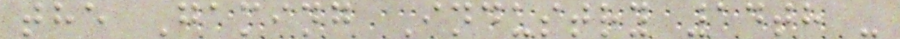the Gaming Industry 14th -
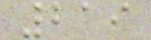219
